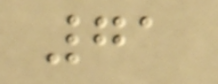71
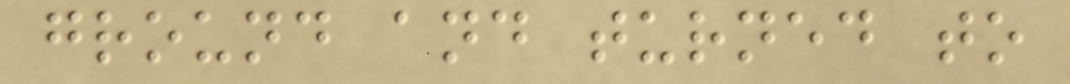ground and turned to
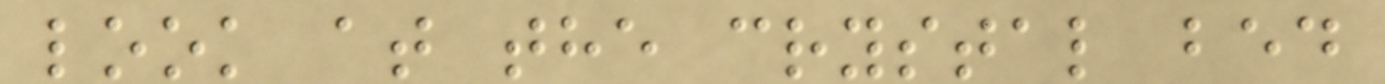look at the crystal bed
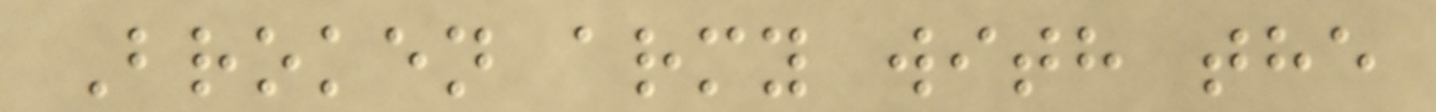Broken army with the
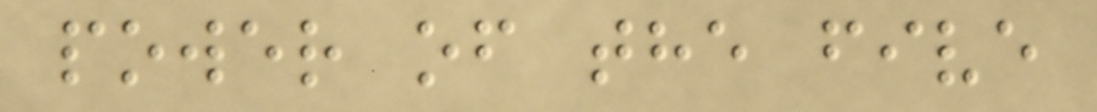power of the five
